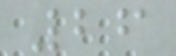26
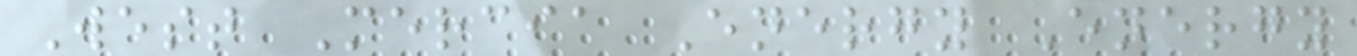West Mercia Energy Energy
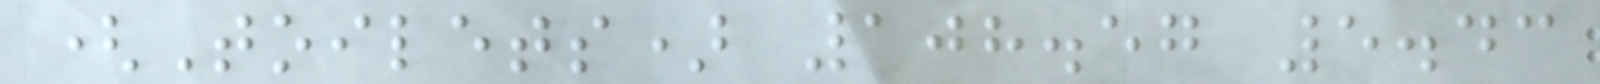(Toilets) 108.57 5.43
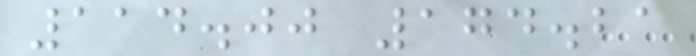114.00 174.21
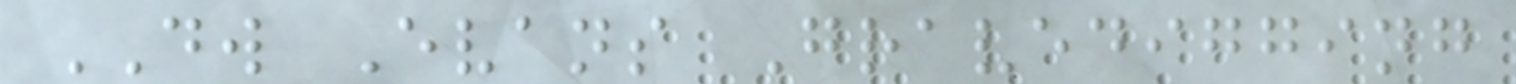DW Evans Gravedigging
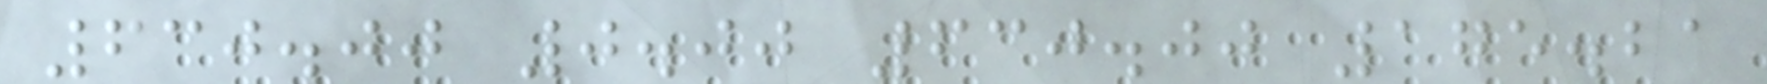630.00 0.00 630.00 175.21
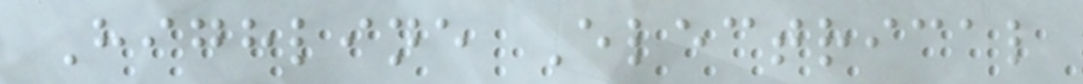Highline Electrical
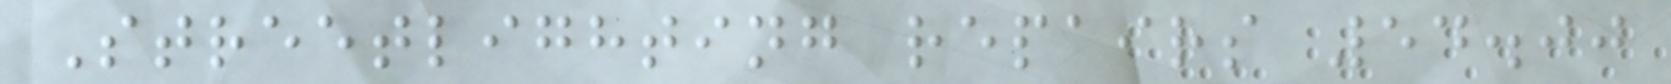Streetlighting repairs 54.00
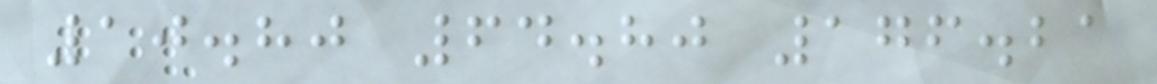10.80 64.80 176.21
